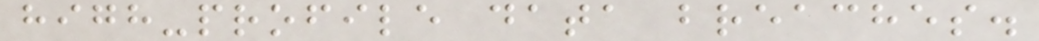high-profile data breaches.
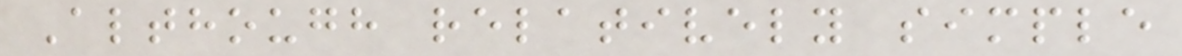Although relatively simple
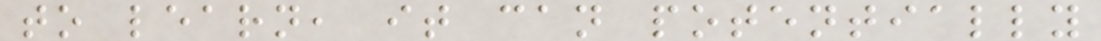to learn, it can potentially
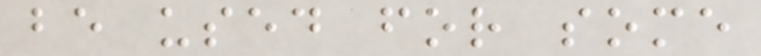be used for some
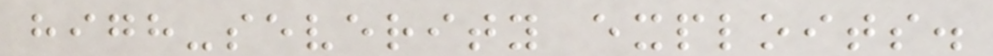high-severity exploits.
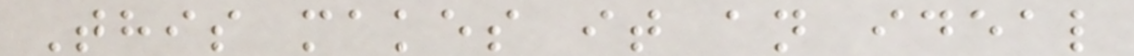This makes it an ideal
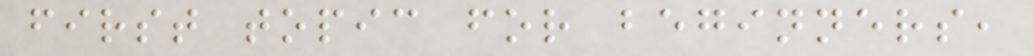first topic for beginners,
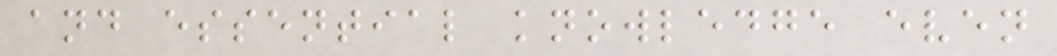and essential knowledge even
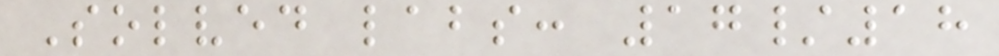Solved labs: 17/18
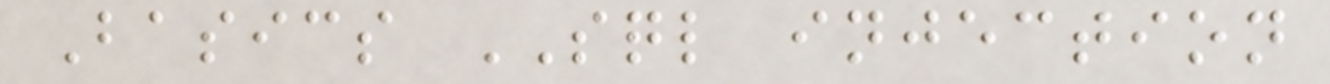Basics SQL injection
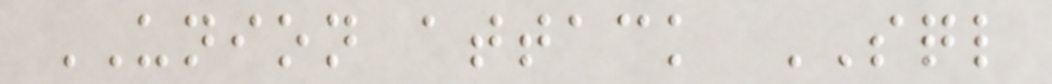UNION attack SQL
